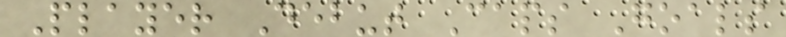Player Debut Caps Goals
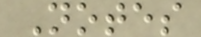Notes
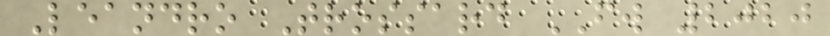Leandro Trossard FW 2020
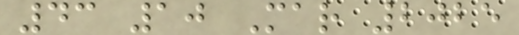43 10 Mar 2025
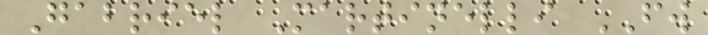Gabriel Martinelli FW
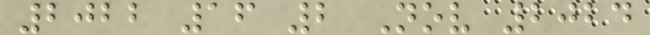2022 16 2 Nov 2024
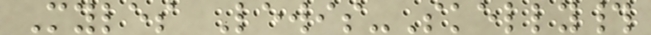Myles Lewis-Skelly#
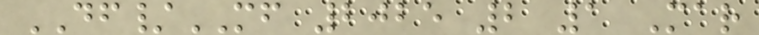DF/MF 2025 2 1 Mar
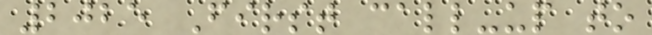2025 First call-up to
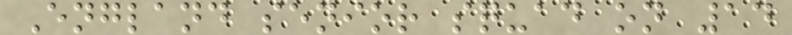England senior squad on 14
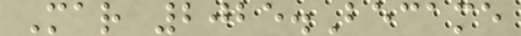Mar 2025.Became
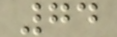74
